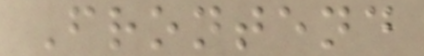Frontend
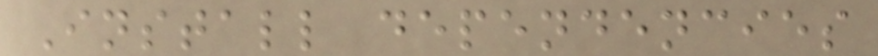Install dependencies
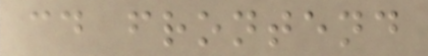cd frontend
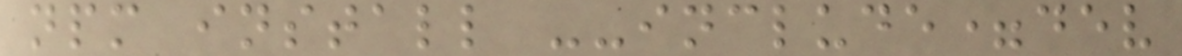npm install --include=dev
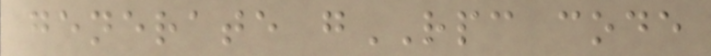generate gRPC code
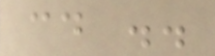cd ..
